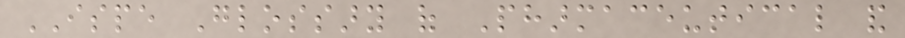ISPE Glossary of Pharmaceutical and
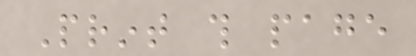Print this page
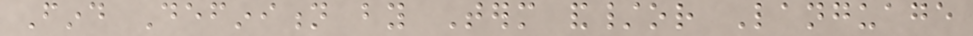Find Definition by Term and/or Language
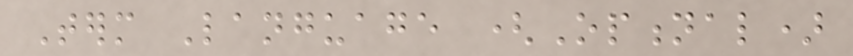Term Language (Optional)
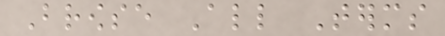Browse All Terms
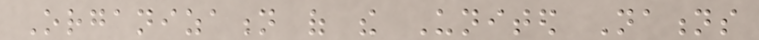Organization of the United Nations
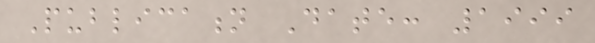Publication Date: 1999
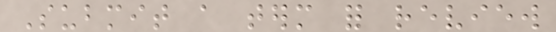Submit a term for review
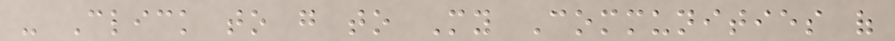- Click to go to My Communities of
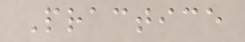Practice
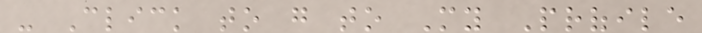- Click to go to My Profile
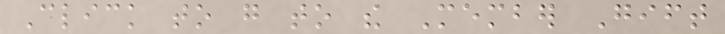Click to go to the Member Gift
